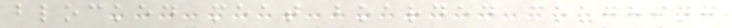blocked meat boarded coughing
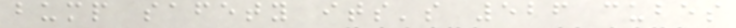bump safety its's 526 cubes
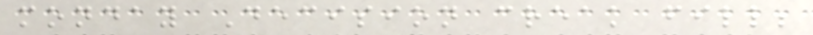monday Decision creak fill;
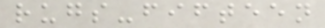rugs-fifteen
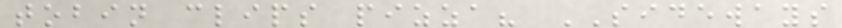tobin clips pizza? SIDEWAYS
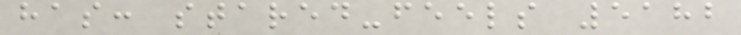has: stared-feels 5182
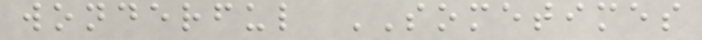wonderful SOMETIMES
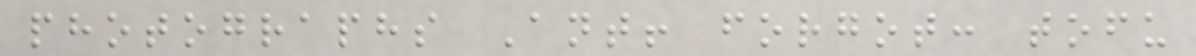photographs Ant! forgot: tofu
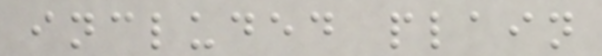included plain
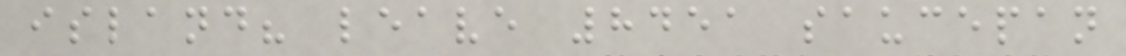island? leave 8451 saucepan
